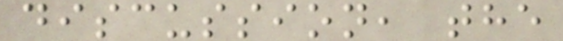discussion, the
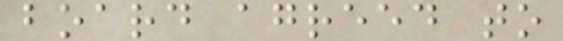board agreed to
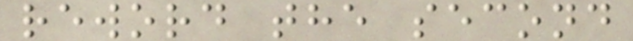reword the second
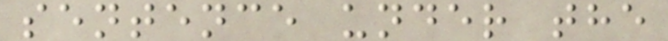sentence under the
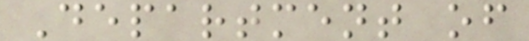Department of
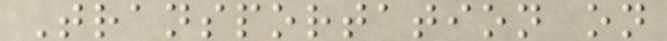Transportation on
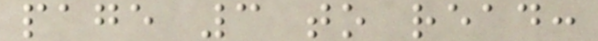page 3 to read:
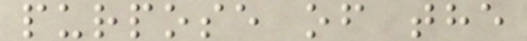purpose of the
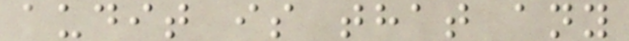audit is that any
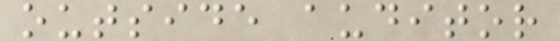outside auditor
